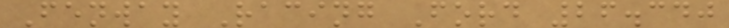Fenway Racing Ford 26.340
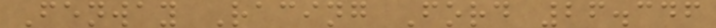Fenway Racing Ford 26.346
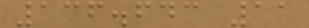136.643 11
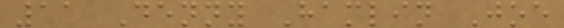11 Denny Hamlin Joe
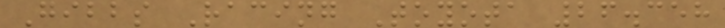Gibbs Racing Toyota 26.358
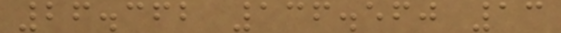26.362 136.560 13
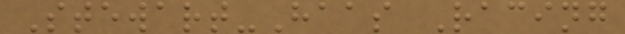Stewart-Haas Racing
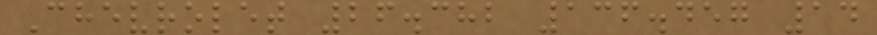Chevrolet 26.382 136.457 14
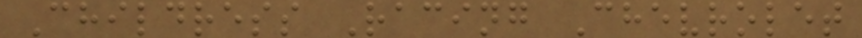Childress Racing Chevrolet
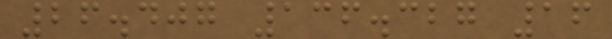26.407 136.327 16
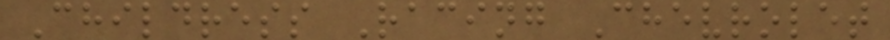Childress Racing Chevrolet
